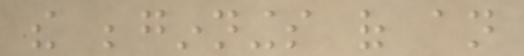the beginnings of an
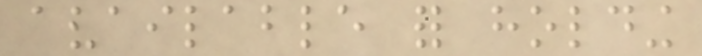available for holding
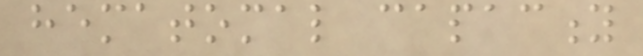hematomal capacity
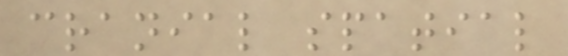cranial spatial
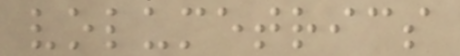volumetrics
